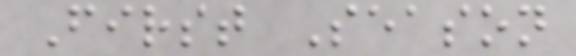First Season
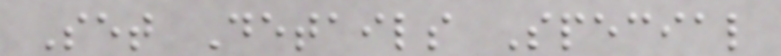Set Details Special
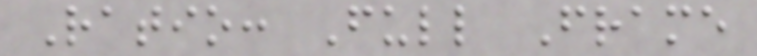Ratio: Full Frame
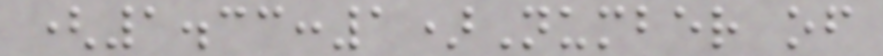(1.33:1)Number of
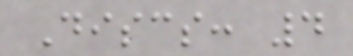Discs: 4
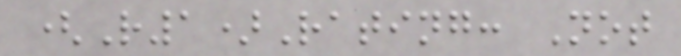(R1)Rating: Not
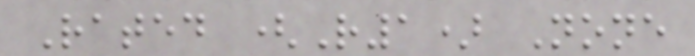Rated (R1) None
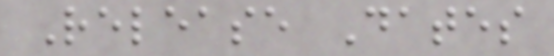Release Dates
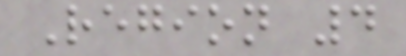Region 4
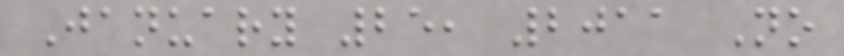January 25, 2011 No
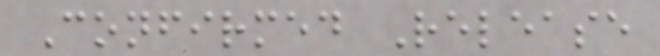Confirmed Release
